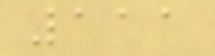111
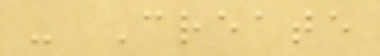- Create
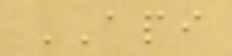API
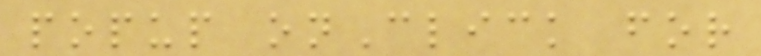popup onClick for
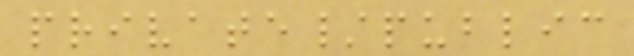private/public
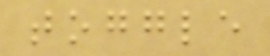toggle
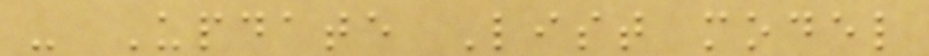- Update List model
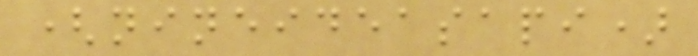(nineideasapi)
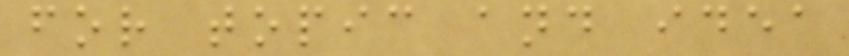for topic and idea
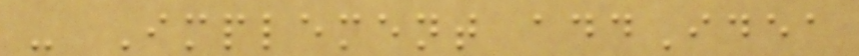- Implement addIdea
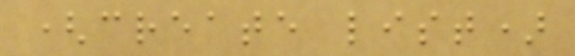(create list)
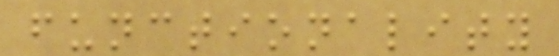functionality
